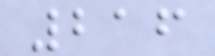216
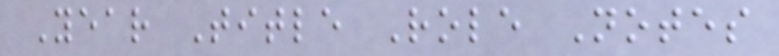Year Title Role Notes
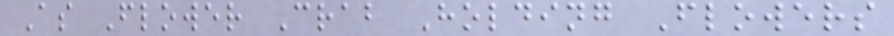As Flower Crab Holding Flowers
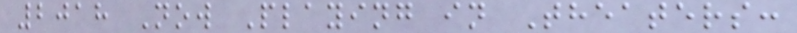2018 Now Playing in Theaters:
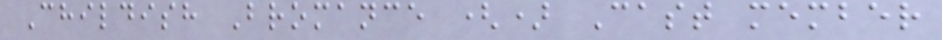Childish Bromance () Cast member
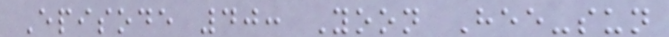Episode 40: Yoon Hee-sun
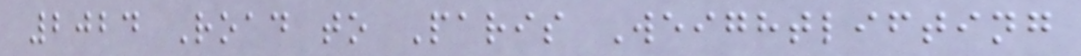2024 Road to Paris Weightlifting
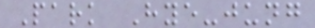Park Hye-jung
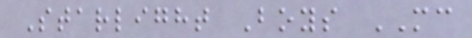Starlight Boys MC
